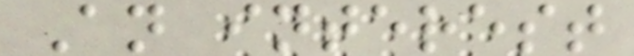An interest
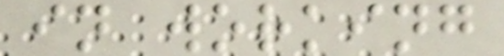in working
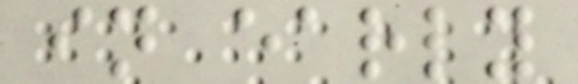in early
